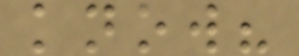know?
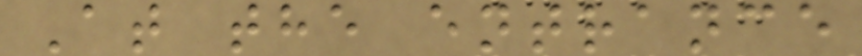At the entrance
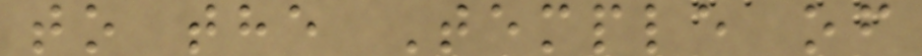to the Temple of
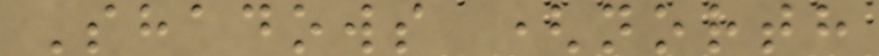Shadows (north
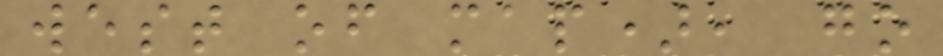west of map), go
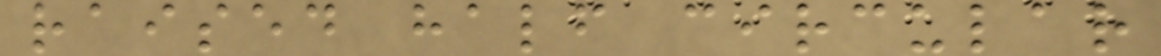raised half circular
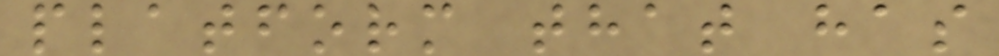platform that has
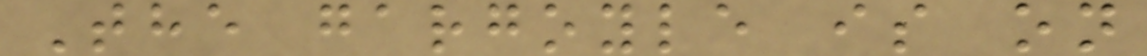The gargoyle is on
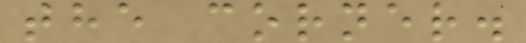the corner.
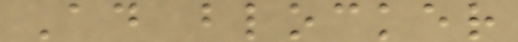Ad blocker
